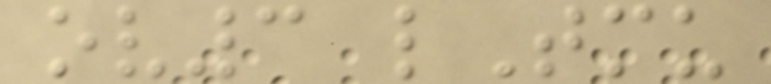ov3 lTmu
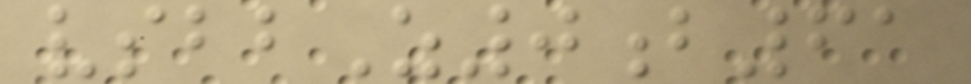vsbbZ0b61
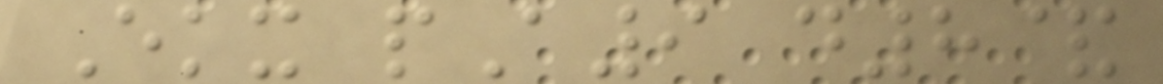Ekx pA9 d8&
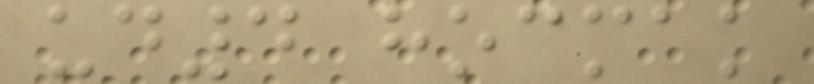ud4 hocmak
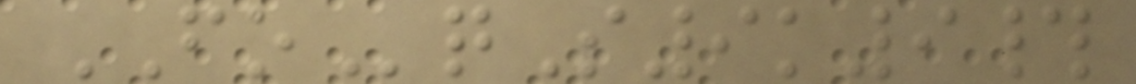FOqS9k9#
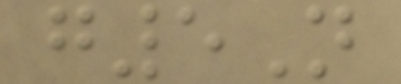g5N
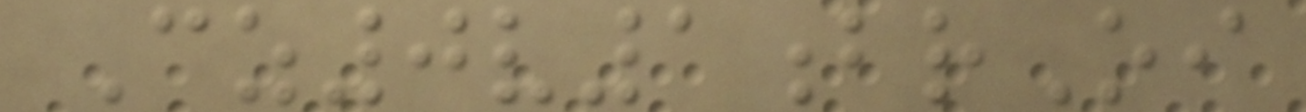Cz0v1brOi
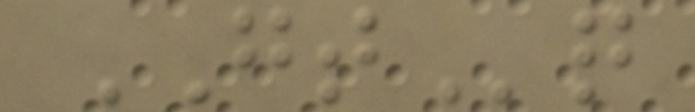GTq
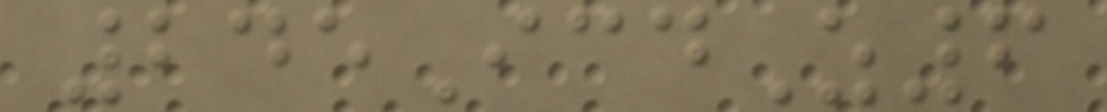245IcdZ6
